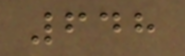648
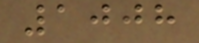1008
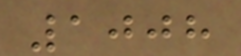1008
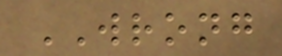WRONG
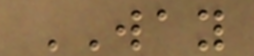WAY
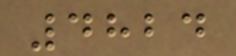4824
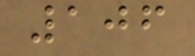106
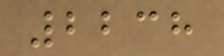2238
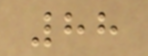88
